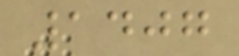1407
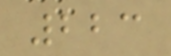223
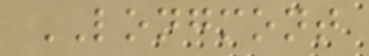LONGMONT
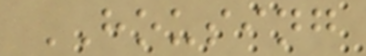HOUSING
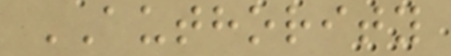AUTHORITY
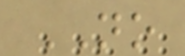NO
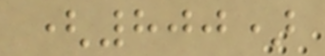(800)
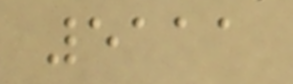5111
